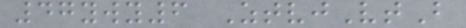47ywy6 ZtvjVtB
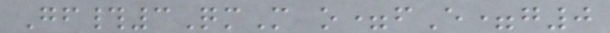Gf#3QmM o=fE=g0
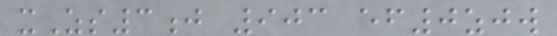xZs3j 903 ef0zjw
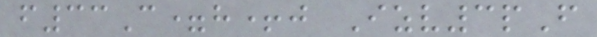f33C=h+j Izv3pF
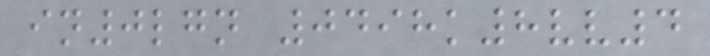in0lgn 0498k8vv4
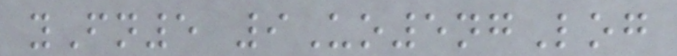yFn5 9Uo5ngLog
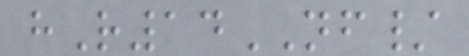hR14NF/
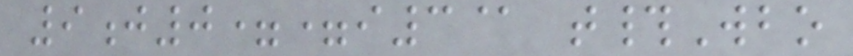9j0==i3@ t#Wbo
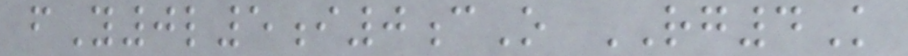fY0l5i0cO RG4K
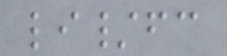li/fc
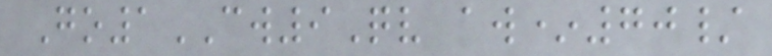Go1CW9Qv aw*70/
